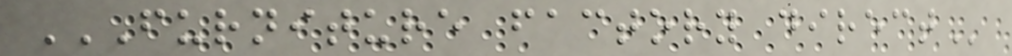FURNITURE FACTORY DIRECT
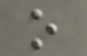o
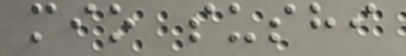mio sushi
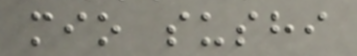mio sushi
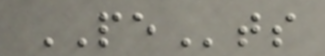PEts
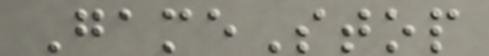GameStop
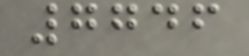7746
